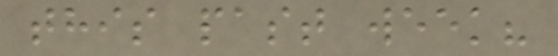this past week?
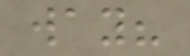way?
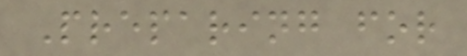Preparing for
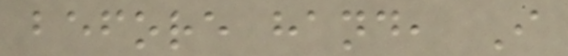before hand, I
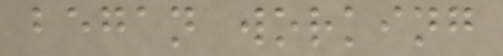began working
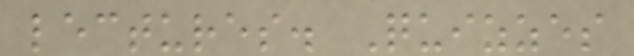lectures. Quizzes
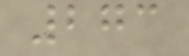273
